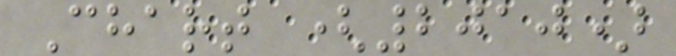Chart (2010)
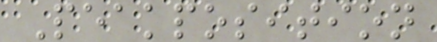Peakposition
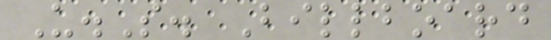U.S. Billboard
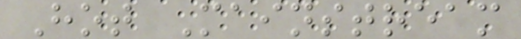Hot Mainstream
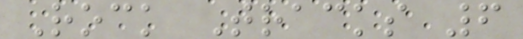Rock Tracks 6
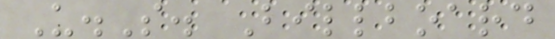U.S. Billboard
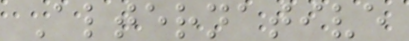Alternative
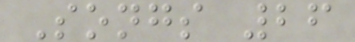Songs 26
